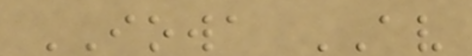IOWA AV
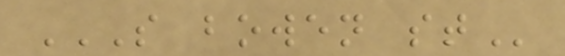S BOWEN ST
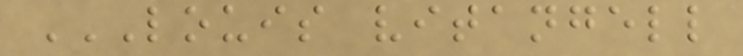LOUIS VITANGELL
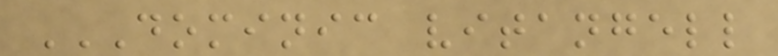DOMINIC VITANGELL
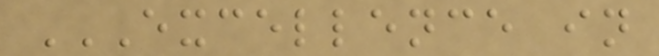EXCELLENCE IN
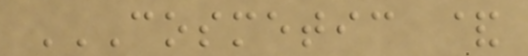COSMETIC &
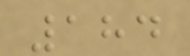184
